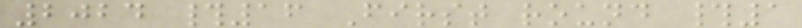2024 #16 First round #1
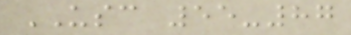USC 55-87
